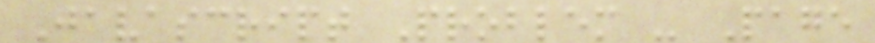Javascript Problem - Page
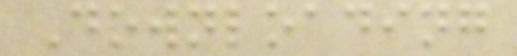Downloading
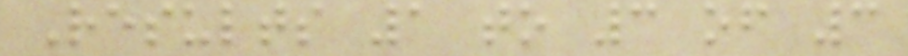Results 1 to 3 of 3
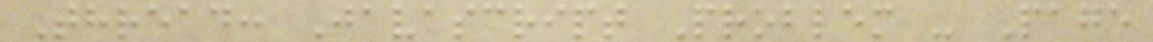Thread: Javascript Problem - Page
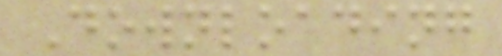Downloading
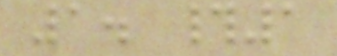1. #1
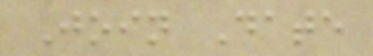Join Date
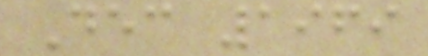Dec 1969
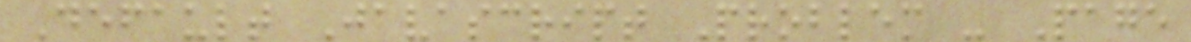Default Javascript Problem - Page
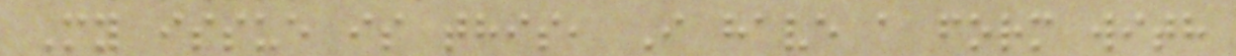My issue is this, I have a form with
